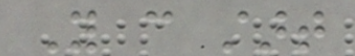You can start
